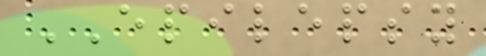EPILEPSY
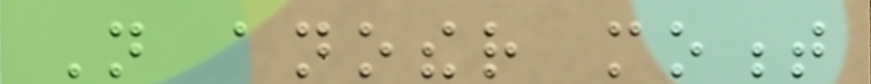Not another moment
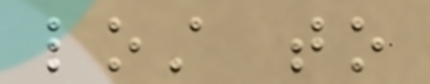lost to
